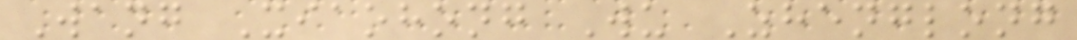Wang Xiaohong Wu Zhenglong
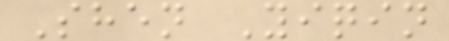Shen Yiqin
